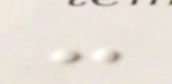-
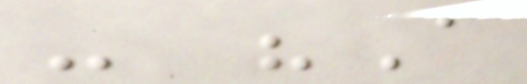- "A
